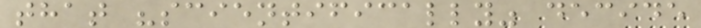that "scientifically" decide
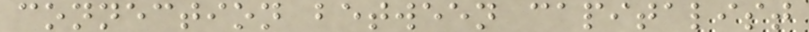connection between capitalist
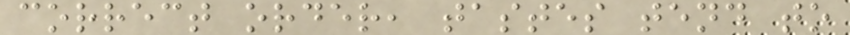correct order, tastes tend to
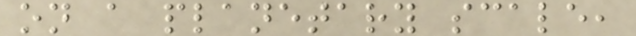on a planetary scale,
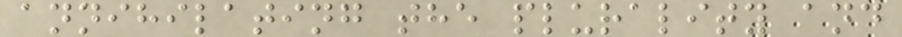annihilating the plurality and
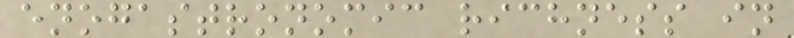enogastronomic richness in
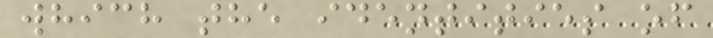which the identities of
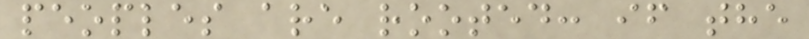peoples are rooted: if the
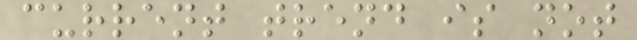current trend is not
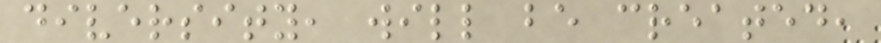diversity, will be created,
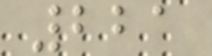221
